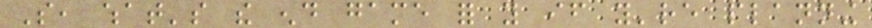So, what's the end game for you if you're planning
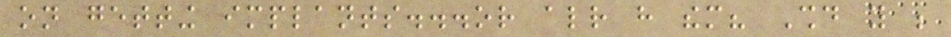on getting implants...or already have them? Should you be
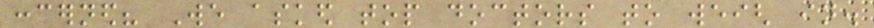concerned? We asked top doctors to weigh in.
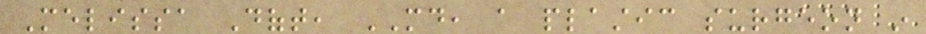Melissa Doft, MD, a plastic surgeon in
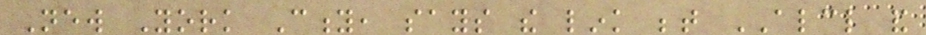New York City, says the link between ALCL and
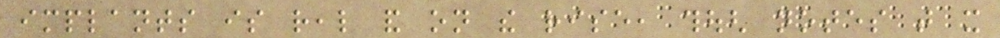implants is real and on the rise, though notes that it
